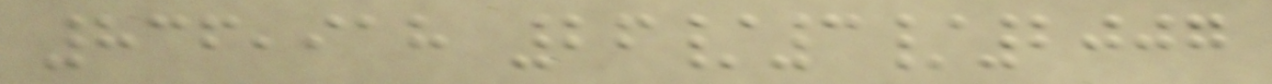836,918 26/3/2007
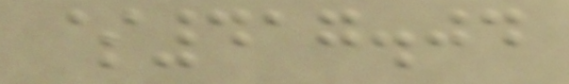$417.04
